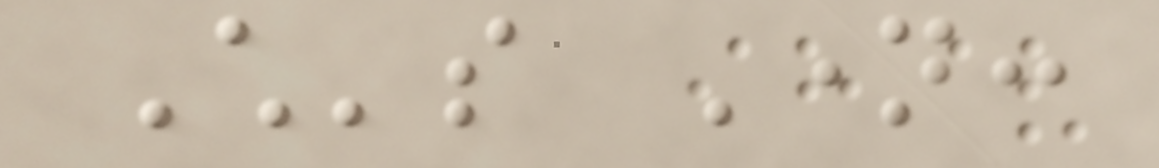Child's Name:
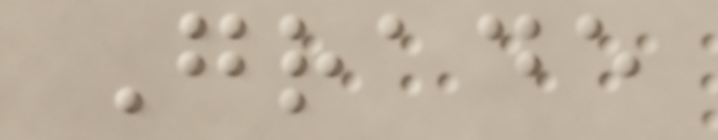Grade
